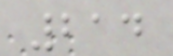214
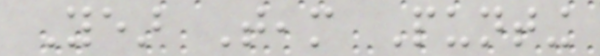Year Team Punting
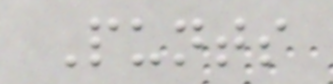Punts
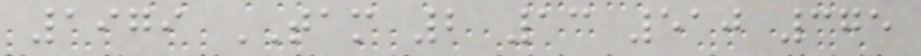1979 TAM 2 13 510 375
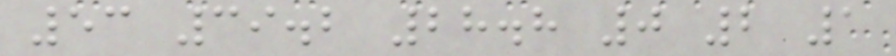53 39.2 28.8 0 2 1
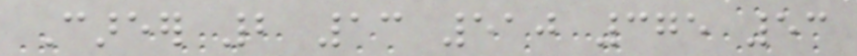Career 2 13 510 375 53
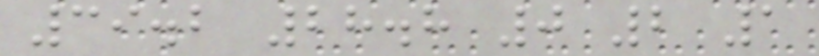39.2 28.8 0 2 1
